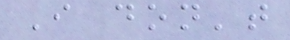I don't
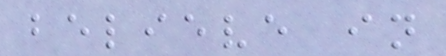believe in
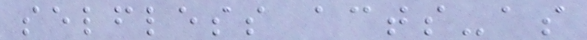selfless acts-as
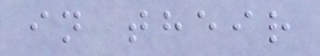in their
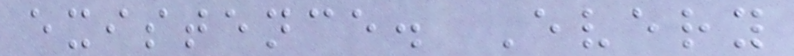existence. Every
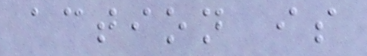action is
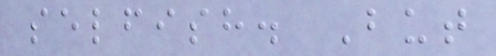selfish. But
